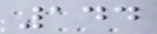144
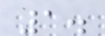1.
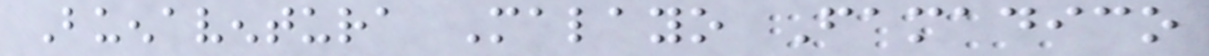Buenaventura Malayo Famadico
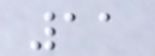11
